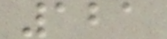121
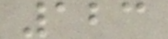123
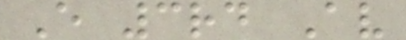E 3rd Av
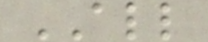ALL
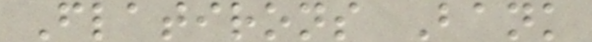Flatirons Bank
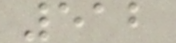512
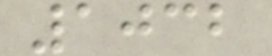1032
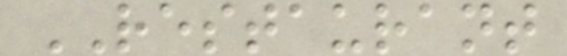RESTAURANT
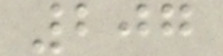207
